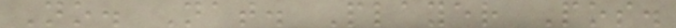No. Nat. Player Pos.
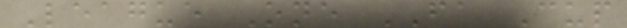League One FA Cup
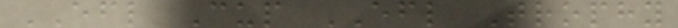EFL Cup EFL Trophy
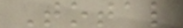Total
